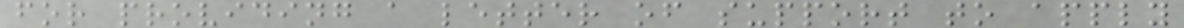for providing a letter of support to apply
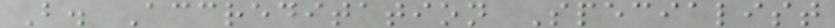B. Accreditation Specialist
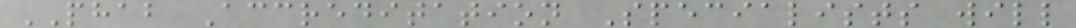PHAB Accreditation Specialists will
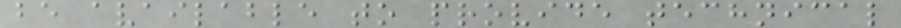be available to provide technical
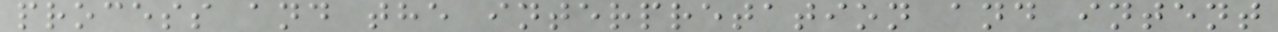process and the interpretation and intent
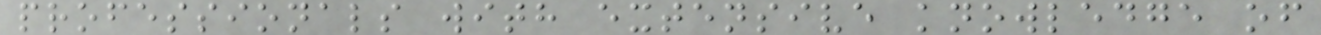professionals with extensive knowledge of
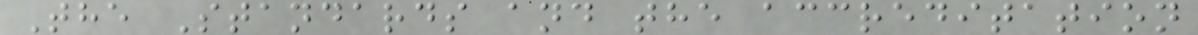The Standards and the accreditation
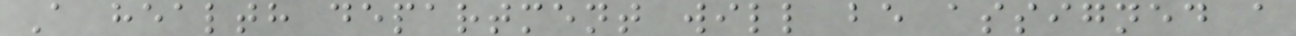A health department will be assigned a
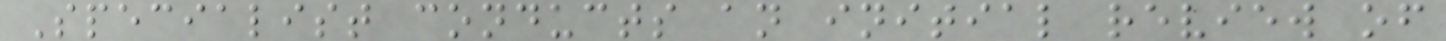Specialist conducts an initial review of
